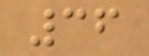36
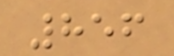856
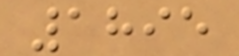1895
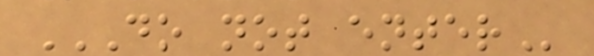DO NOT ENTER
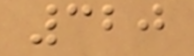320
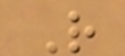R
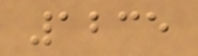1235
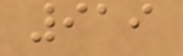919
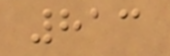813
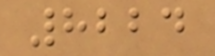8224
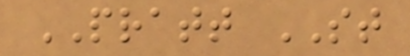PRATT ST
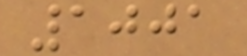1001
